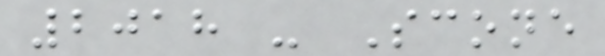2018 - Scone
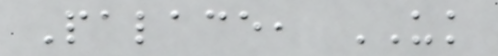Palace, UK
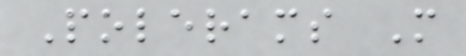Polerams M
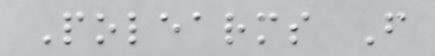Polearms F
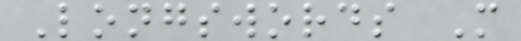Longswords M
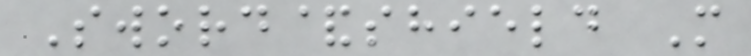Sword&shield M
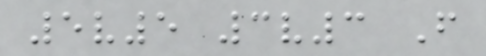5v5 3v3 F
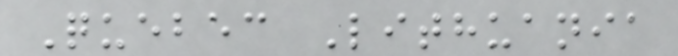Quebec Lithuania
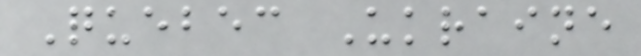Quebec Ukraine
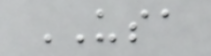USA
